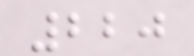220
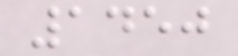1450
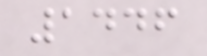1446
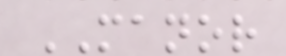MANOR
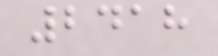2418
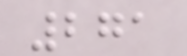271
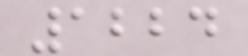1224
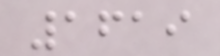1619
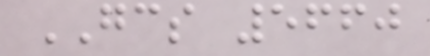GCS 5660
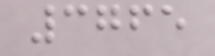3765
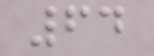64
